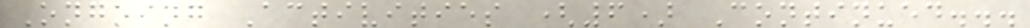Ongoing Activities (6) Continued...
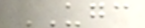UGC
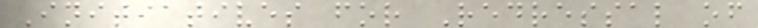Initiatives for Redressal of
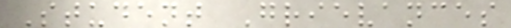Student Grievances
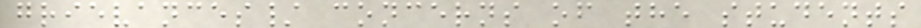grievances/ concerns of the students
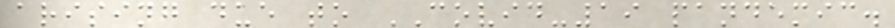arising due to COVID-19 pandemic.
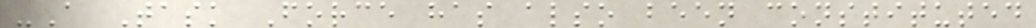-A Task Force has also been constituted
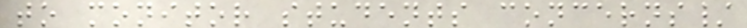to monitor students concerns/
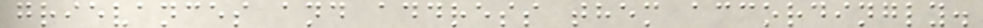grievances and address them accordingly.
